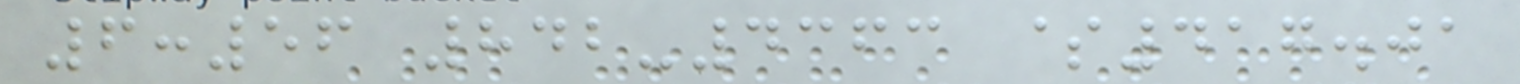6:56 842-4363 $417.01
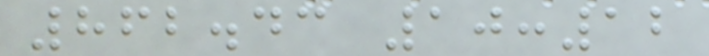862.43 10:12
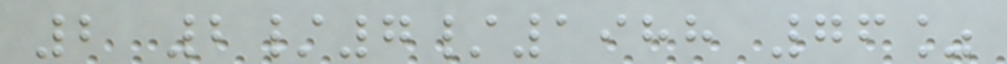2 2/7/1988 76%
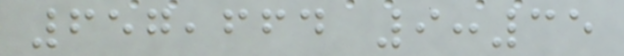657,664 9:35
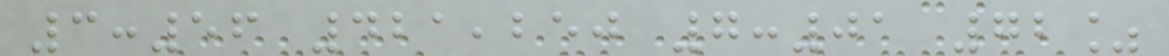3:56 421,250 7:01 72%
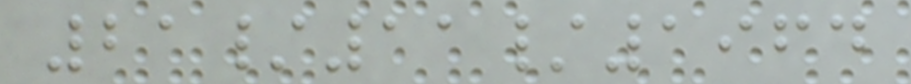21/11/1964
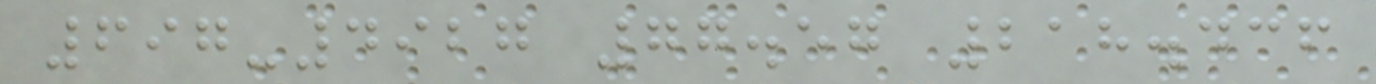697-4927 77.57 218.436
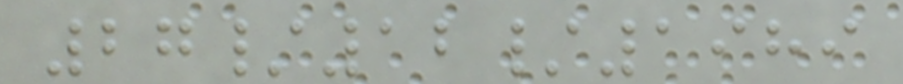27/12/1989
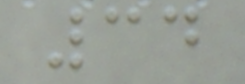34
